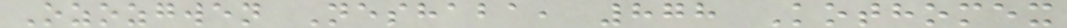Ozozgwen Neshaba, 878 Kothomex
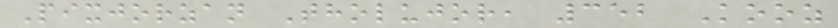Pixjorzan Tholujor, 352 Kooz
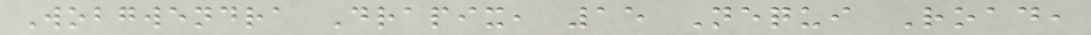Wobgwendra Drapix, 15 Nequi Road,
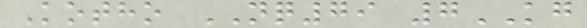Kotho NQ79 7KG
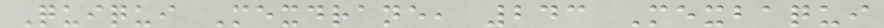Quiqui Mexdrane, 243 Mexbaqui
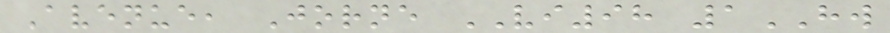Avenue, Jorne VI98 1HW
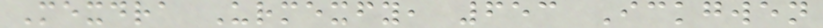Mexdra Urmexfy, 653 Ickgwen
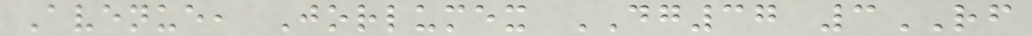Avenue, Jorlumex DG37 3RF
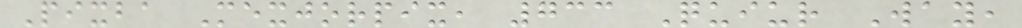Pixba Mexjorpix, 733 Quiur Way,
